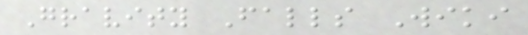Gravity Falls Wiki
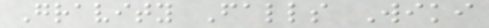Gravity Falls Wiki
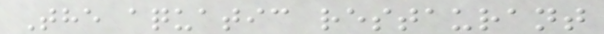The aquatic restaurant
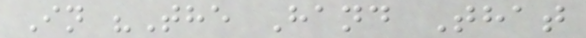In "The Hand That
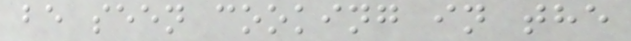be seen cooking in the
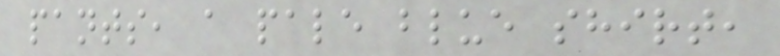pants, a pale blue shirt,
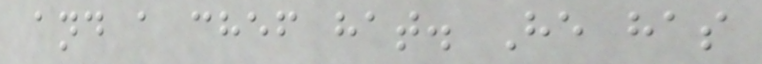and a chef hat. He has
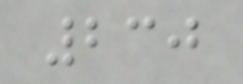230
